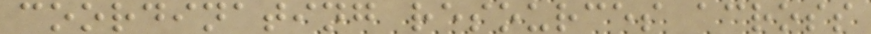coordinating resources across
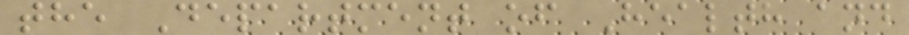the Department of Health and
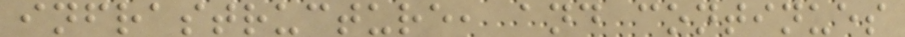infrastructure, and continues
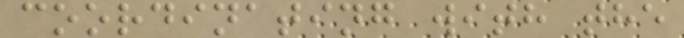coordinating with the
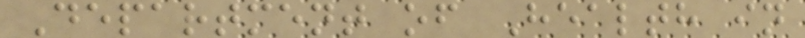Department of Health in
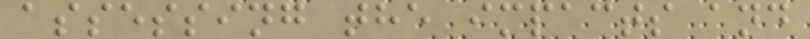assessing the impacts and
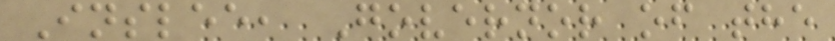Inslee, Governor of the
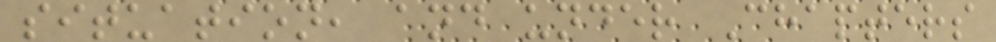situation, and under Chapters
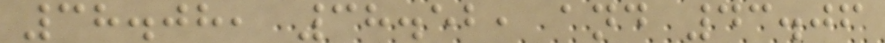38.08, 38.52, and 43.06
